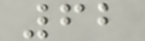62
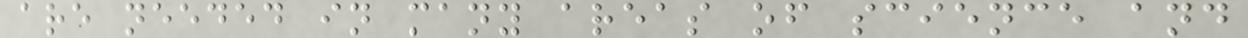are needed in many areas of science and
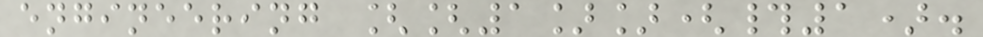engineering [[1]](#1).
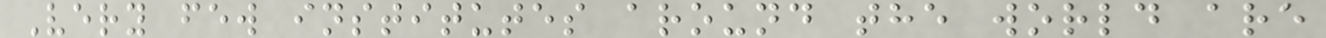Very few institutes around the world are
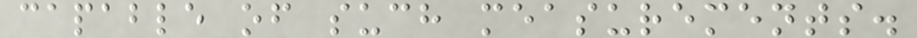capable of such measurements.
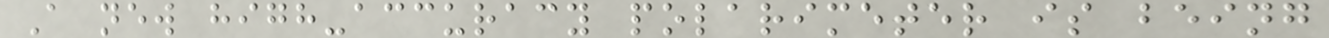A new high-accuracy polarimeter is being
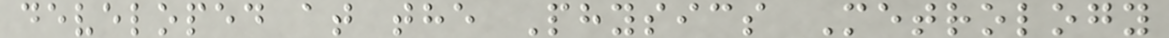developed at the Physics Metrology
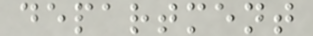department
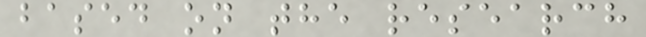based on the research
